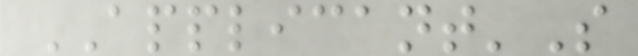APPLICANT'S
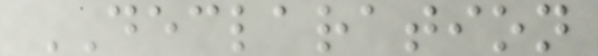DECLARATION
